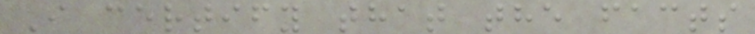I certify that the facts
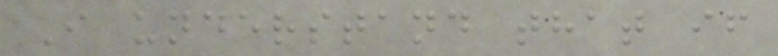I understand that if
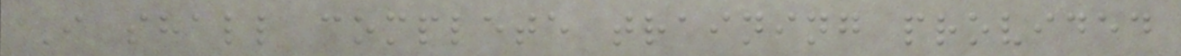I shall complete training provided
